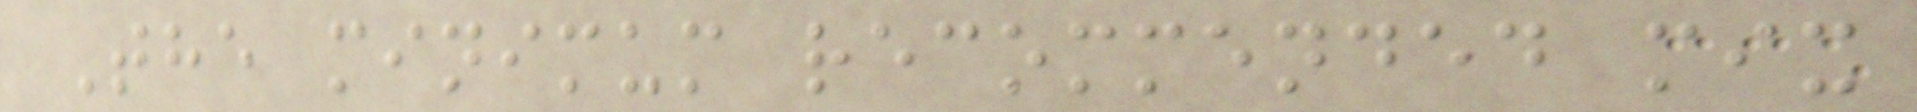The minimum recommended mix
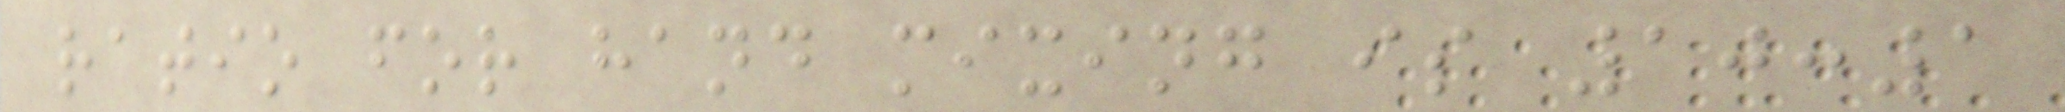ratio for hand mixing is 10:1
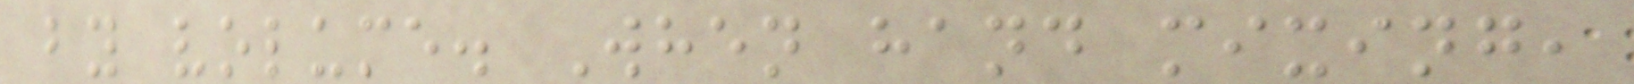by volume. When hand mixing,
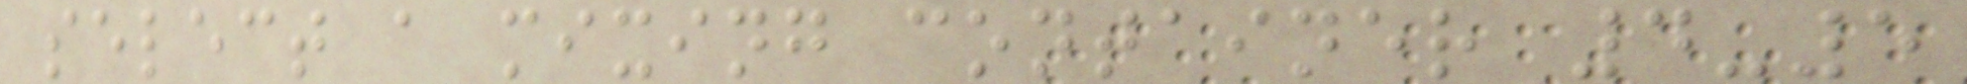select a mixing container 4-5
